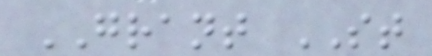GRANT ST
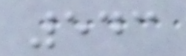543
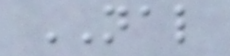NAL
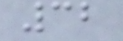32
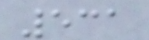531
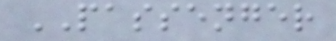PASSENGER
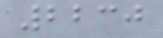2230
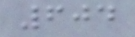604
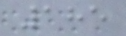185
